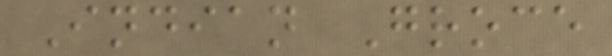Indian Groce
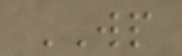WP
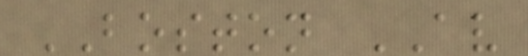BOSTON AV
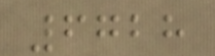6728
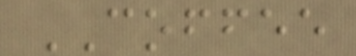COFFEE
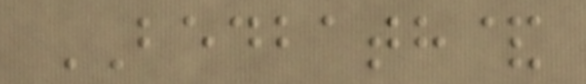BEDBATH&
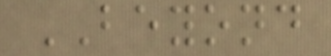BEYOND
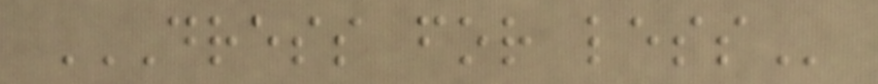DRESS FOR LESS
